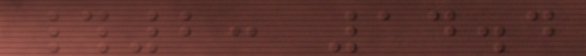#2: 14.4
